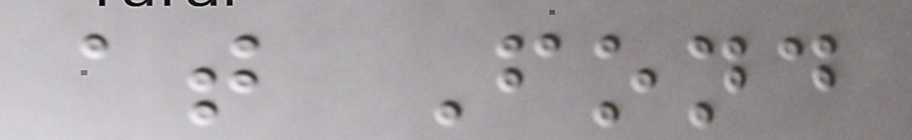at Fond
